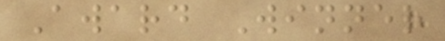Award Winner
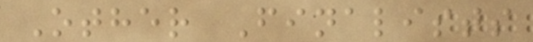Other Finalists
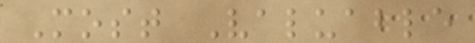Most Valuable
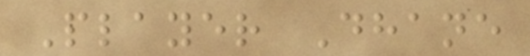Player Dhane
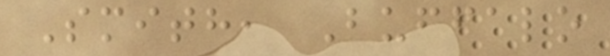Smith, Buffalo
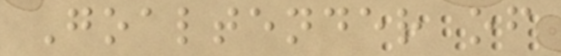Goaltender of
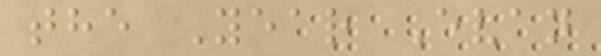the Year Evan
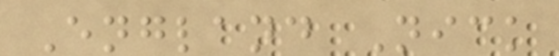England Nick
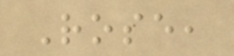Rose,
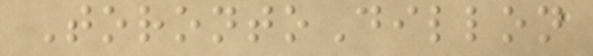TorontoDillon
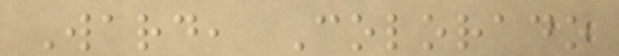Ward, Colorado
